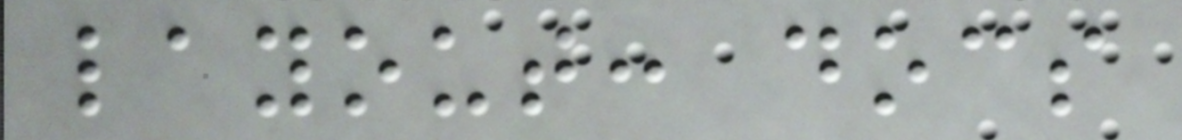layout: docs
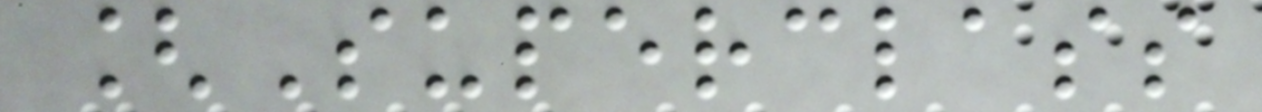[Superclass
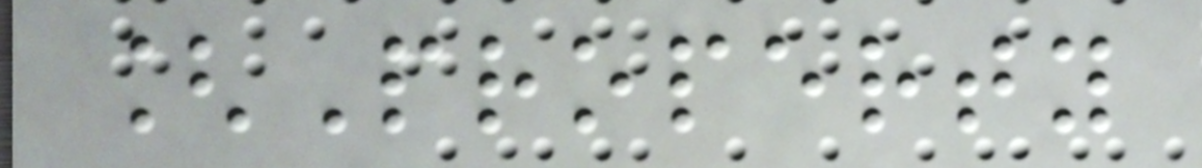[Property
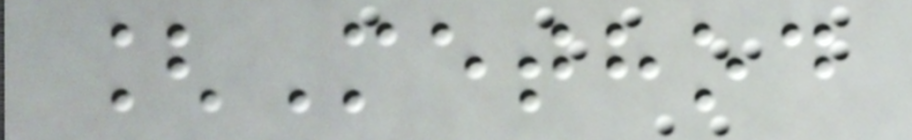[Method
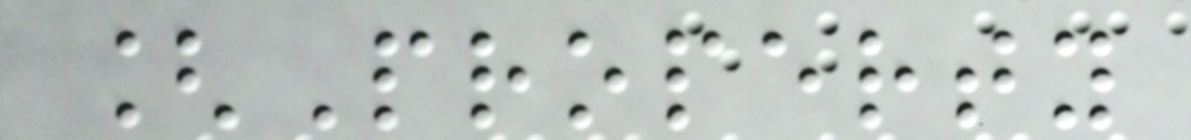[Property
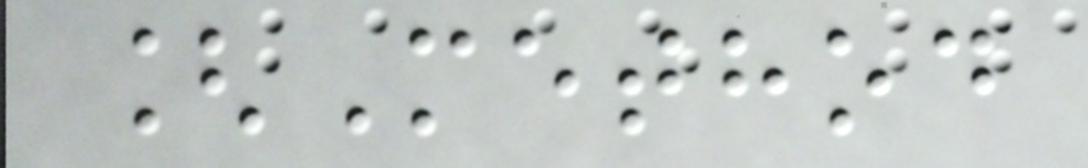[Method
